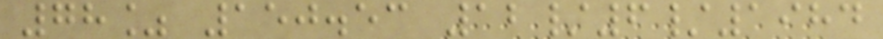78% 150.53 12/6/1984
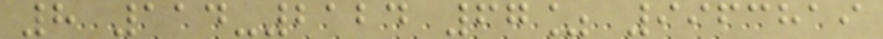8 114-2124 67% 9963819
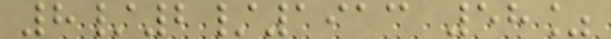8/2/1913 58%
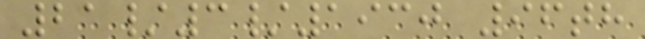21/3/1930 96th
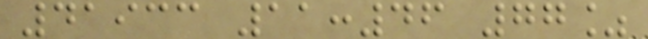41933 11:46 77%
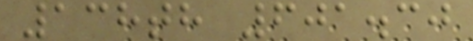138th 601.30
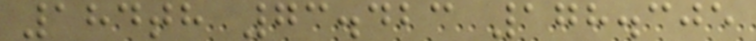184th 73.423 178.305
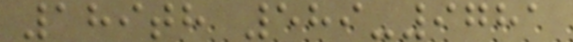189th 589-9781
